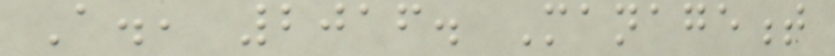A., 2016. Management
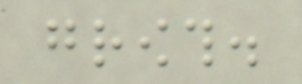growth.
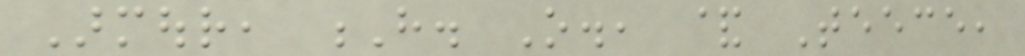Armour, H. O., & Teece,
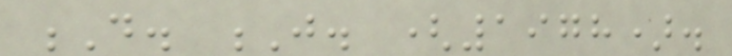D. J. (1978).
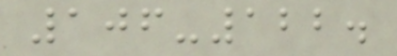106-122.
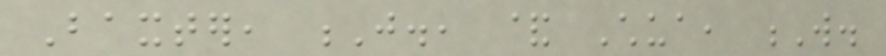Baxter, J., & Chua, W.
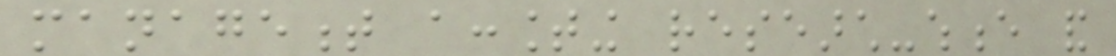management accounting research-whence and
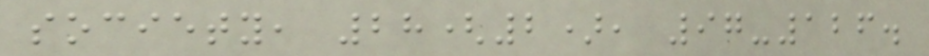society, 28(2), 97-126.
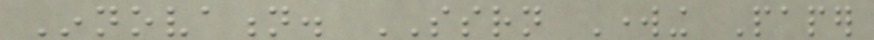Innovation. SSRN Working Paper
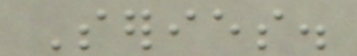Series.
